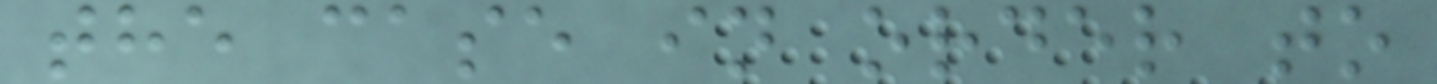the case in order to
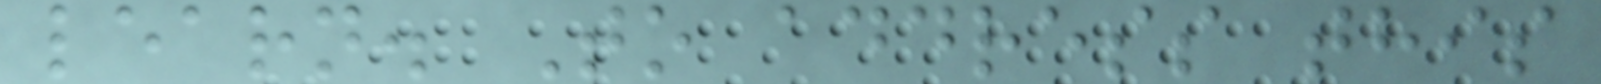learn. To address this
